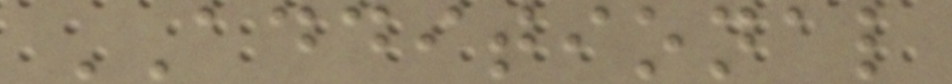ADDITIONAL
